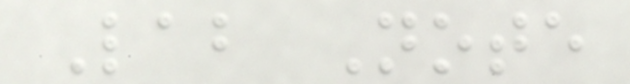Lab Note
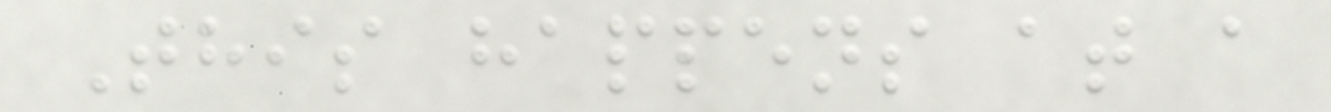This happens at a
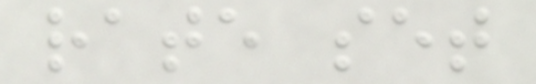rate set
